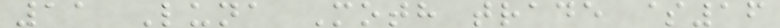11 Luna Moth trade $16
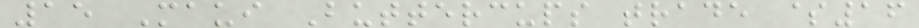15 Maui Buttercups trade $16
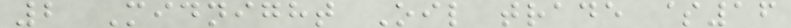2 Midnight Oil trade $16
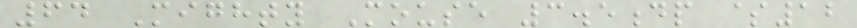64 Mighty Mouse 3.5dp $12
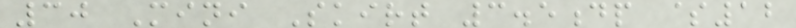30 Mini Skirt 3.5dp $12
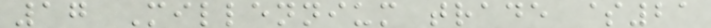17 Millennium trade $21
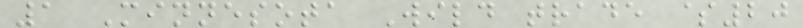1 Minnesota Wild trade $20
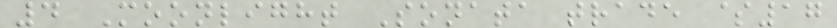4 Moonlight Sonata trade $17
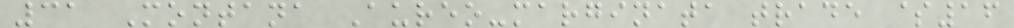31 Montana Aureo-marginata trade $16
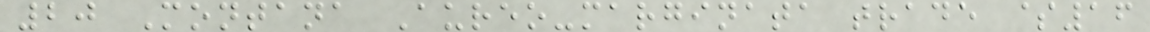20 Montana Aureo-marginata trade $16
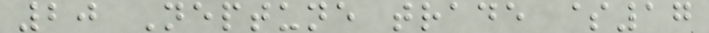20 Neptune trade $17
